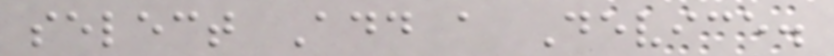select Add a Device.
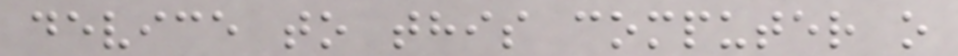device to this computer o
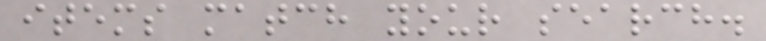items match your search.
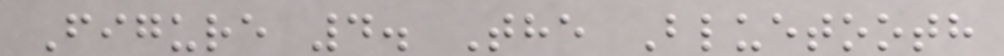Figure 4. The Bluetooth
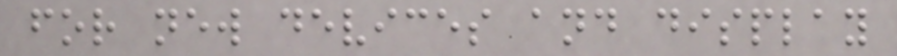for new devices and display
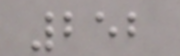252
